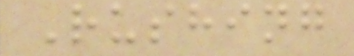Rushing
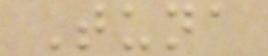Tuna
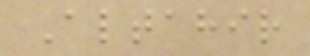Altahir
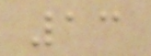13
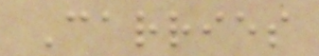Carries
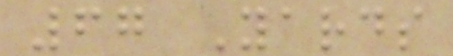67 Yards
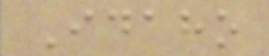Idaho
